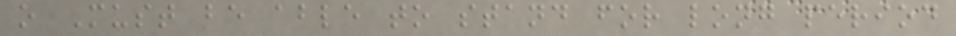o Must be able to stand for long period
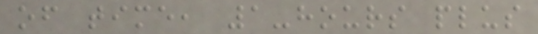of time, 1-hours plus
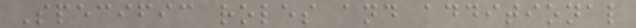Specific roles and additional
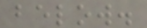below.
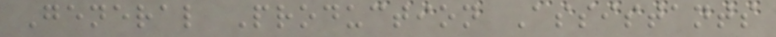General Production Assistants
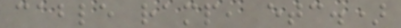cable ramp, etc.)
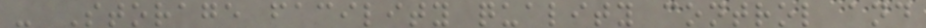- Storage facility quality control and
